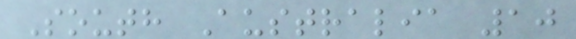South Australia 10
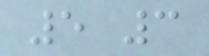5 3
